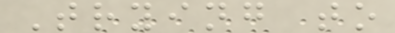Trying to
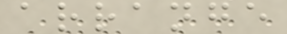arrange
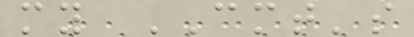my CMT's
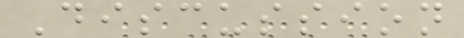Discussion
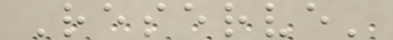Reserve'
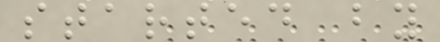started by
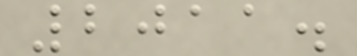2011.
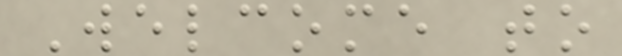Welcome to
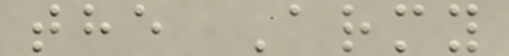the Army
